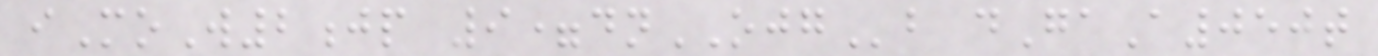iMoW2jp 9=dnOJGb dGaA050t
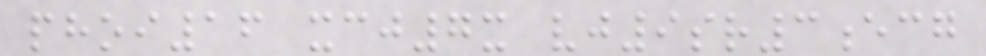phoi16 xcj7x vj9sr3ecg
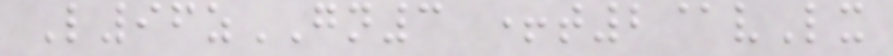L96zGN3 +t2@vLx
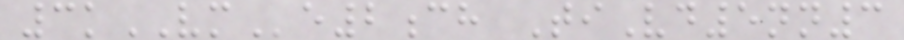3kVMe2ch TiVd5nn3
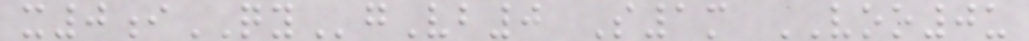x0iQYgVb0 S1m VOO0u
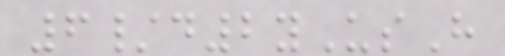6/d2yUsH
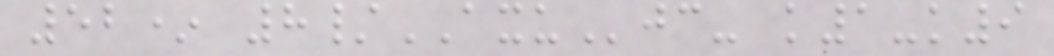52* 8/AXUjc- k1-k9
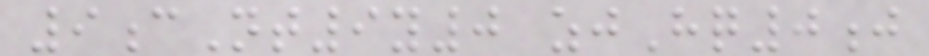9cNt9y0 zjHq0j
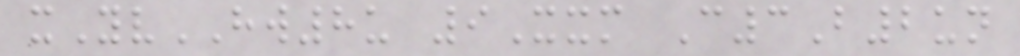xYvHW8u 9Xxm C3B2un
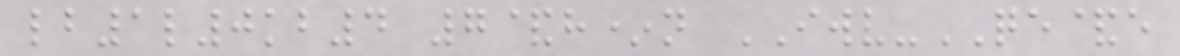lb1l0kb4 7&h*n IWV-QE&e
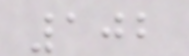102
